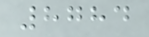8784
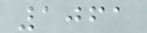1061
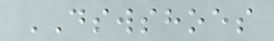DSWSHOES
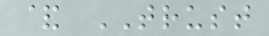& TRUST
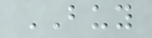BUY
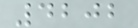4202
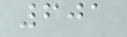601
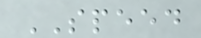SPEED
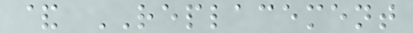& REPLACEMENT
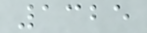1325
